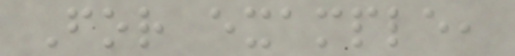For example,
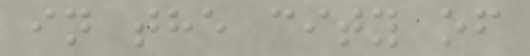in the city of
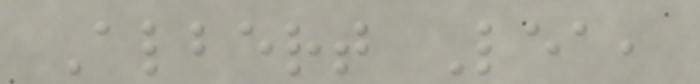Albert Lea,
